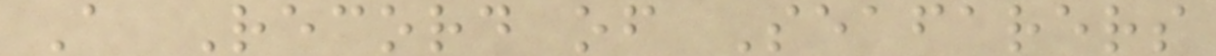A Record of Seafarers
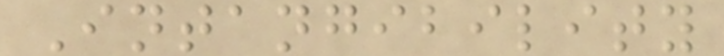Intangibility
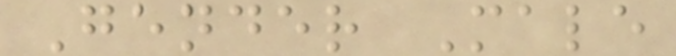Gender Male
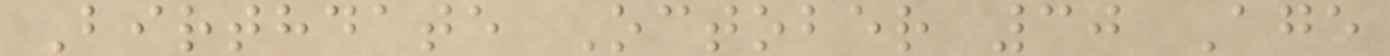Birthdate October 30 Age
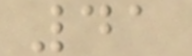41
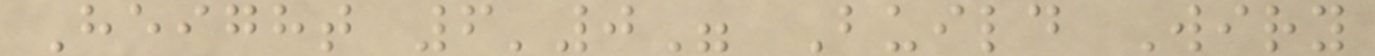Height 6'0" Build Wiry
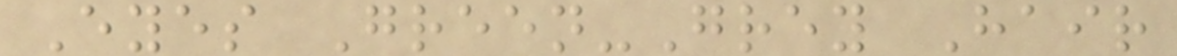Eyes Green-Grey Hair
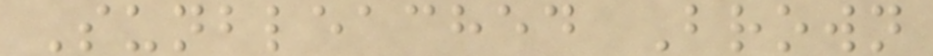Sunbleached Brown
